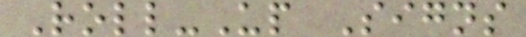Roll-Up Signs
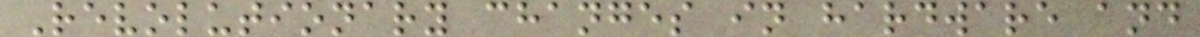Revolutionary changes in hardware and
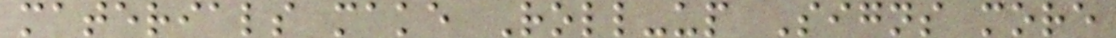materials make Roll-up Signs more
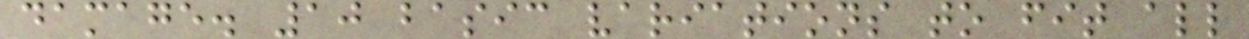damage. 10 basic variations to fit all
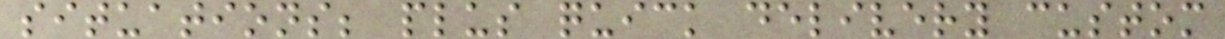situations; plus quick delivery custom
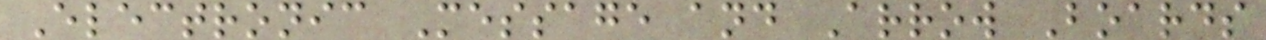Electronic Message and Arrow Boards
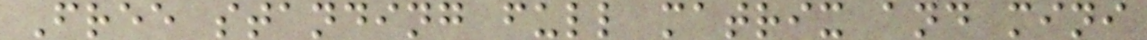Free standing full matrix and mini
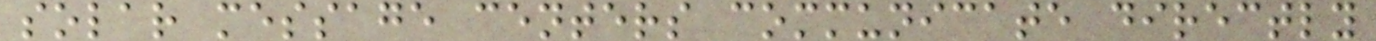solar message centers communicate directly
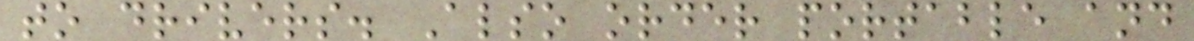to drivers. Also order portable and
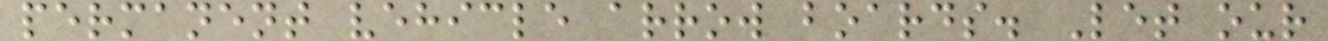permanent vehicle arrow boards. Let our
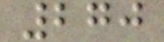270
